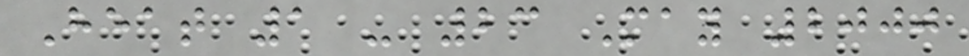Heat 1 - 23 May 2000
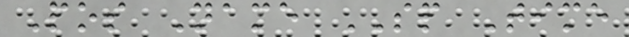Pos Name SP Time
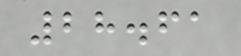28.61
